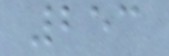253
